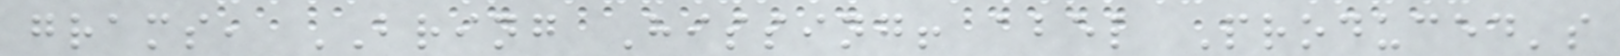grams, BRING Hissing! abel Produced's
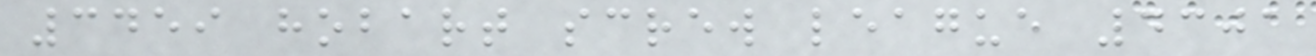3459 hobart screw league 4301
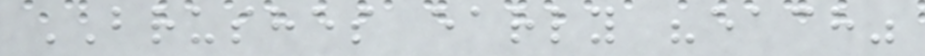BRUSHES early "each"
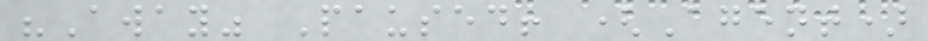"Away" Paused! (Agent)
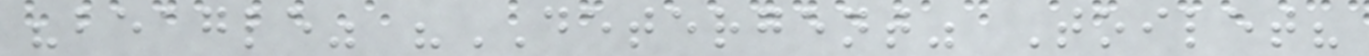"beagle" "DETERGENT" Toilet?
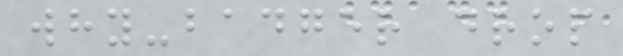why-badger drop
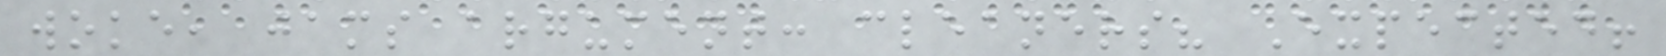woke, jams argument: cleaners? Expected!
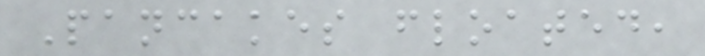Pancakes floated,
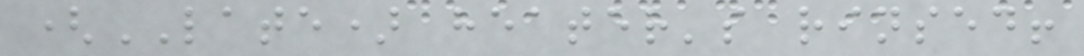(LATE) heater's rinsed!
